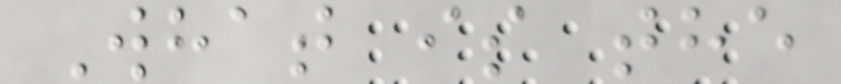What is the
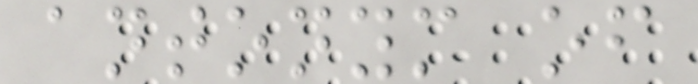antonym of
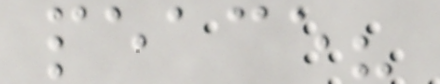peace?
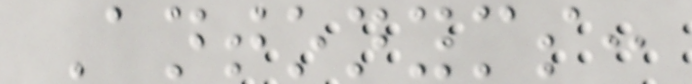Antonyms:
